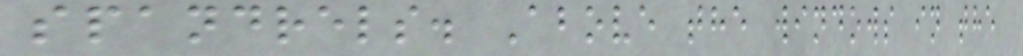spandrels. Above the windows in the
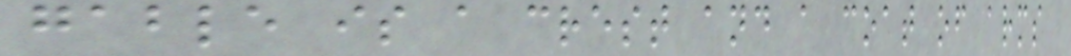gable is a crest and a coat of arms
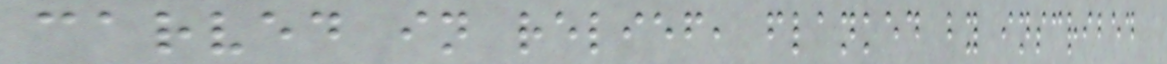carved in relief, flanked by inscribed
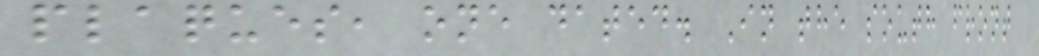plaques, one dated. In the south front
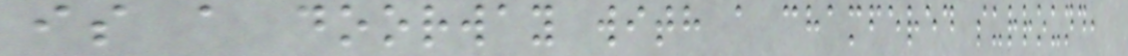is a doorway with a chamfered surround,
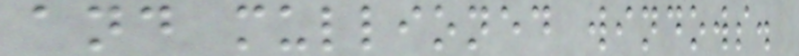and mullioned windows.
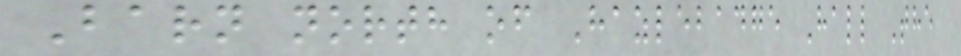Barn north of Hazlebadge Hall The
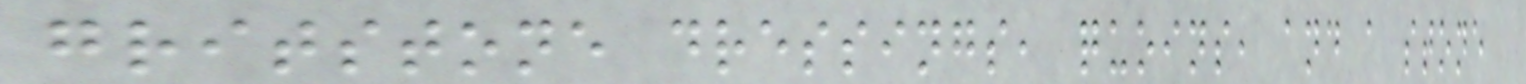gritstone dressings, quoins, and a stone
